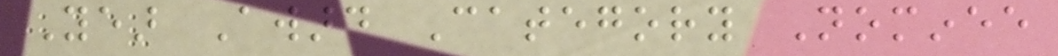Year Award Category Nominee
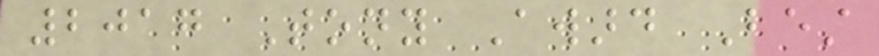2017 Tony Award Best
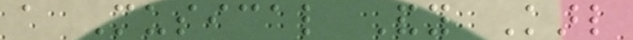a Musical Andy Karl
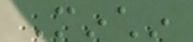Minchin
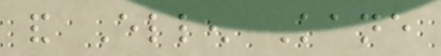and Ellen Kane
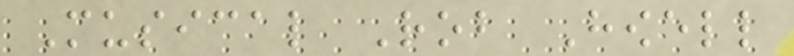Musical Rob Howell
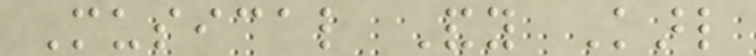Musical Andy Karl
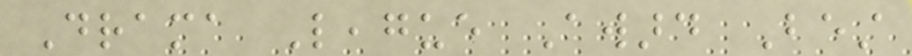Drama League Award Best
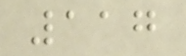117
